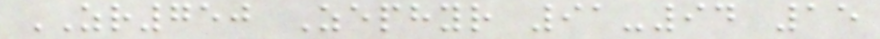ZR750 Zephyr 91-94 15
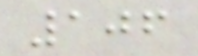106
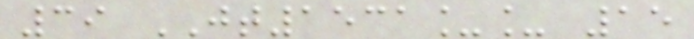39 JT1531__ 15
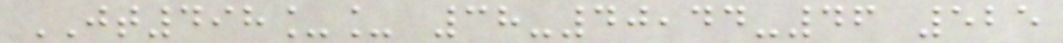JT498__ 38-40,44-46 525
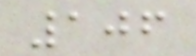106
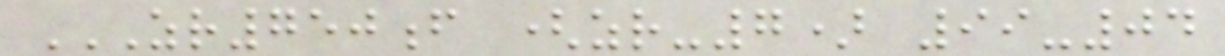ZR750F (ZR-7) 99-04
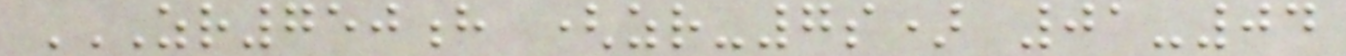ZR750H (ZR-7S) 01-04
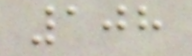108
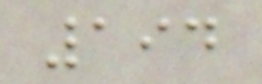194
